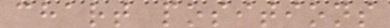chart positions
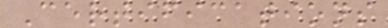Certifications
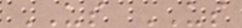US US
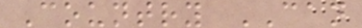Country CAN
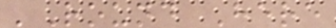'Round Here
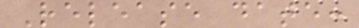Release date:
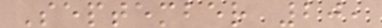September 20,
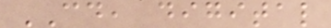CD, digital
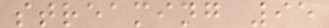streaming 95
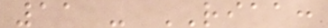11 - RIAA:
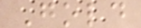Gold
